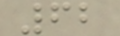62
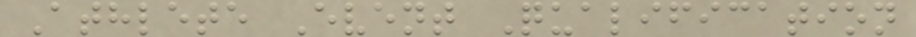Athlete Event Qualification
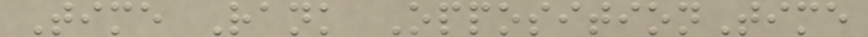Time Rank OppositionTime
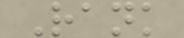Rank
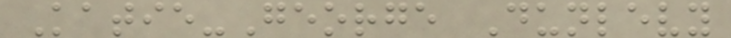Katie-George Dunlevy
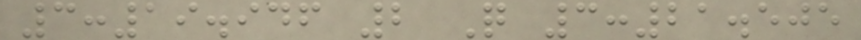3:19.946 2 Q 3:21.505
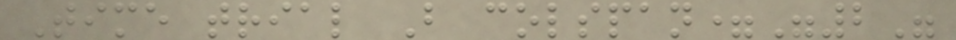Time trial B colspan="2"
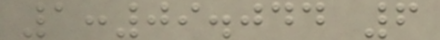1:09.044 6
